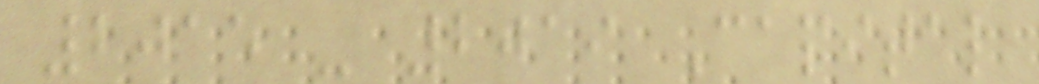2015 - 2019 Capital
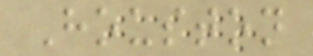Houston
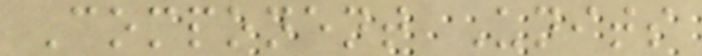Component Units
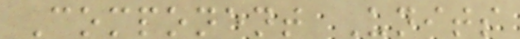Component Units
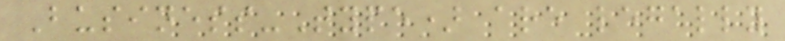Business-Type) are legally
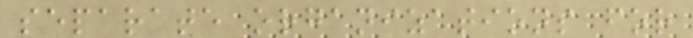separate organizations for
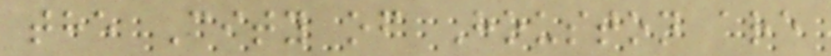the City of Houston are
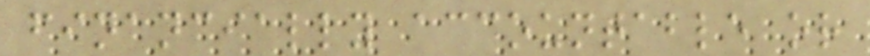financially accountable or
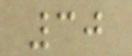30
